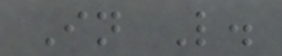In L.
